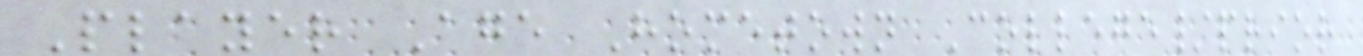Player Age Hometown College/prior
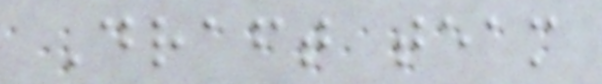Draft team
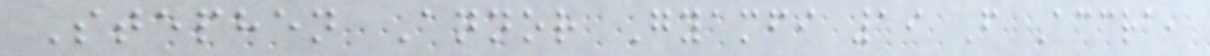Stephen Annor Gyamfi 19 F Accra,
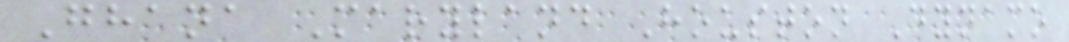Ghana Maryland Houston Dynamo
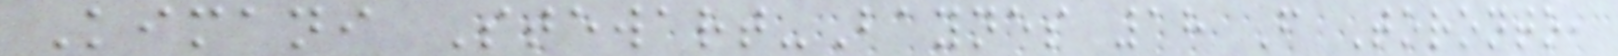Kimani Stewart-Baynes 18 F Toronto,
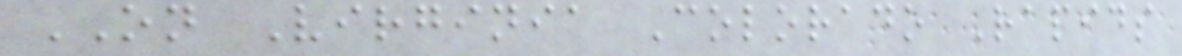ON Virginia Colorado Rapids
